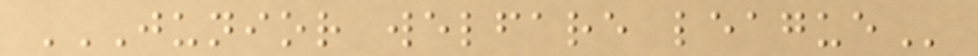JUNIOR WELFARE LEAGUE
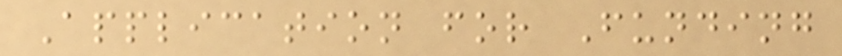Application for Funding
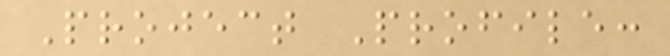Project Profile:
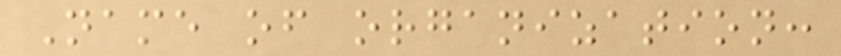Name of organization:
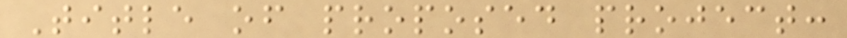Title of proposed project:
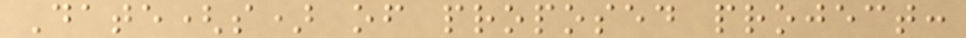Date(s) of proposed project:
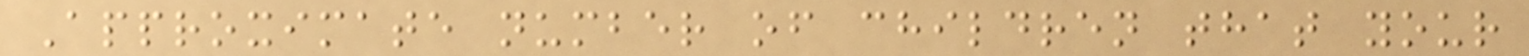Approximate number of children that your
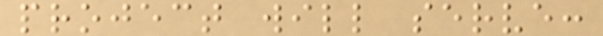project will serve:
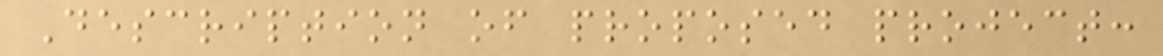Description of proposed project:
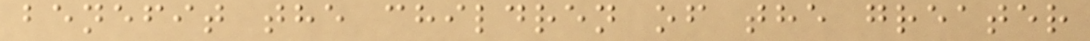benefit the children of the greater
